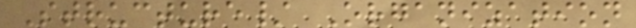Structure/ Organization
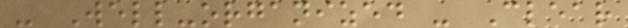- Well-organized - Clear
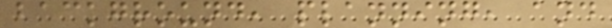background, planning, and
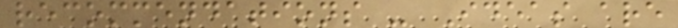recommendations - Ideas are
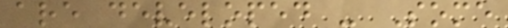are developed - Some
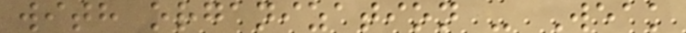with organization - Weak
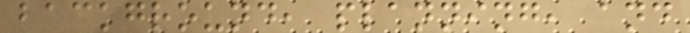background, planning, and
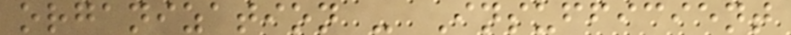organization - Insufficient
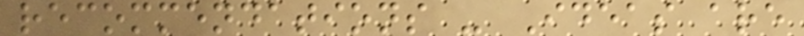recommendations - Ideas are
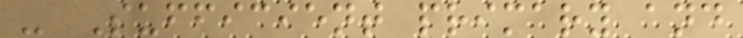- Sufficient primary and
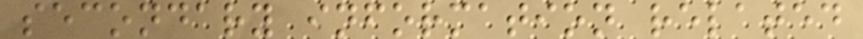secondary information related
